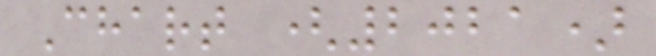Chart (2021)
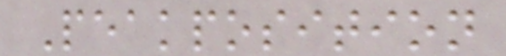Peakposition
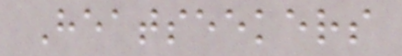Heatseekers
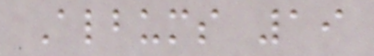Albums 19
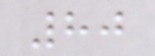80
